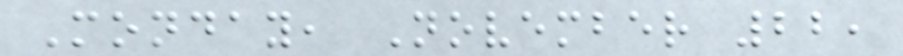Monday, November 22,
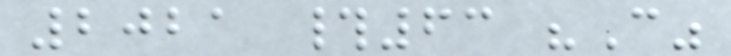2021 #63 "C"
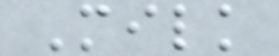Milk
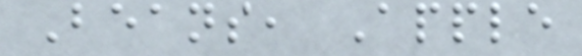Beans, Apple
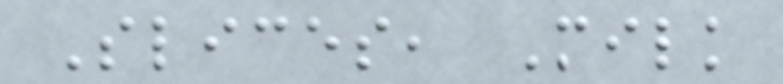Slices, Milk
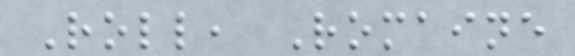Roll, Romaine
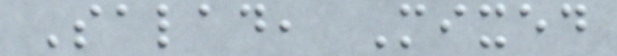Salad, Mixed
